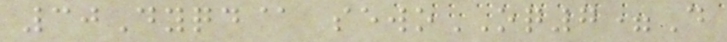30Dyqd@ sewoOQ7=D
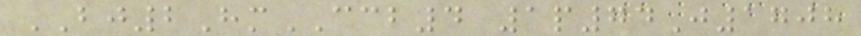BJ2HmCCB4 1p74J1708
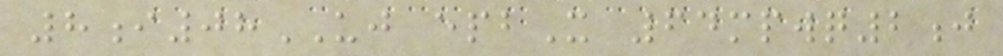8i08UJ epbX 64mpwq2j
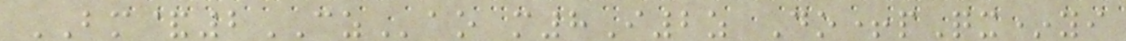BM&2CZao m8I2z Do+pQx*yi
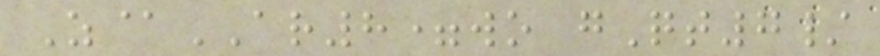Z@AR8=wo gQt7/
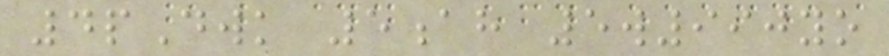4pDwk 5ah 5w990yo
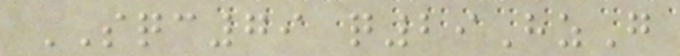SQC79 q29HzG
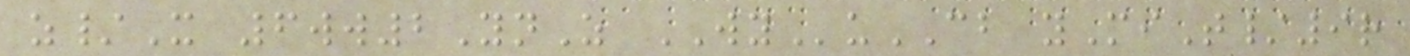z/X 6ww2YnZ WYuCB yMiT/9r
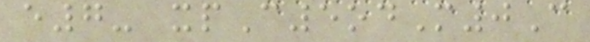e7- xpC5odM0C
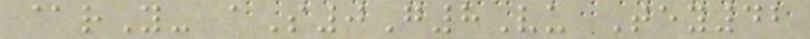@rY- aS0G8Vu Tey42
